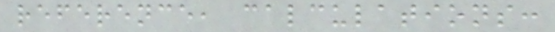reference, calculations:
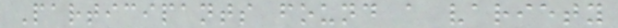Participants found a variety
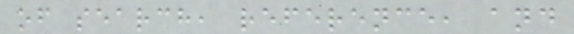of search, reference, and
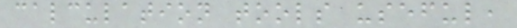calculation tools useful,
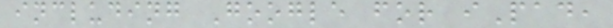including Google for iPad,
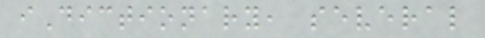iDictionary, several
